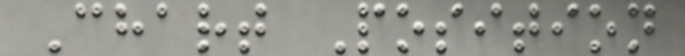Chart Position
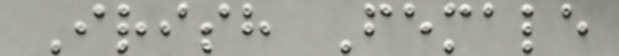Irish Female
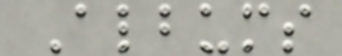Albums
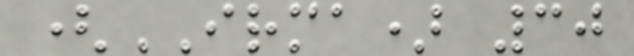(IRMA) 30
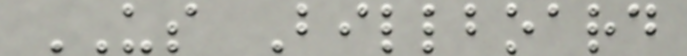US Billboard
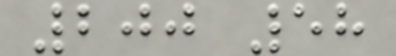200 58
